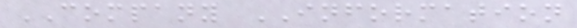COMPANY INFORMATION
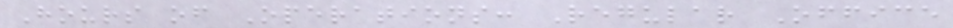Hours of Operations: Regular Office
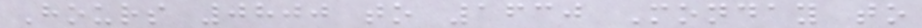Hours 0800 to 1630 Monday to
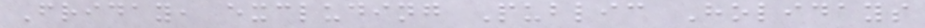Friday, excluding Public Holidays
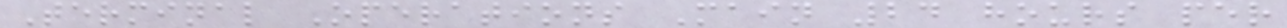Terminal Operations Main 24 hours per
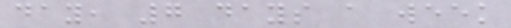day, 7 days a week
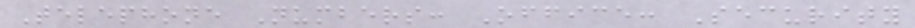Telephone Numbers: Office: Security
